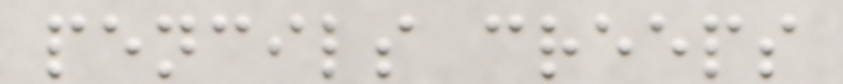pencils creeps
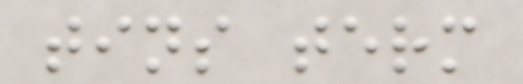tins term
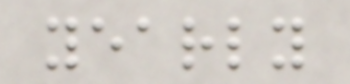yearly
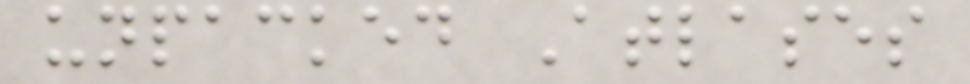unpacked Atlases
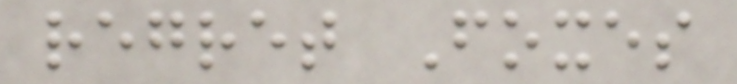regret Foxes
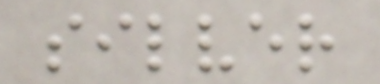silver
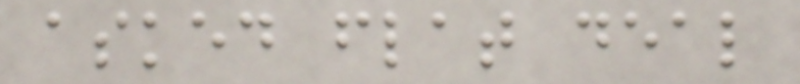asked flat deal
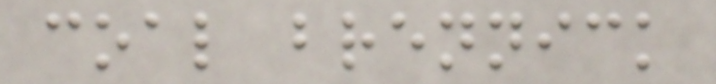coal brennick
